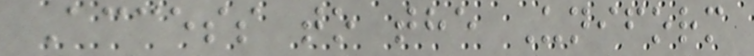Access to the Uniform
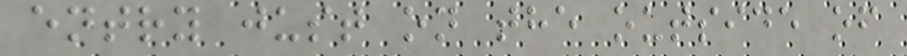entry just on the outside of
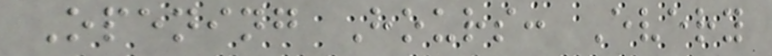Opening Hours: Every
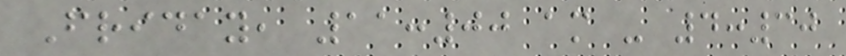Friday, 11:00 am - 4:30
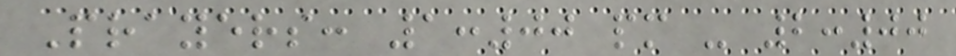Prayers: 1:00 pm - 2:00
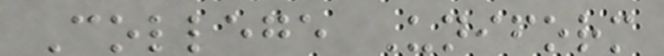College Uniform
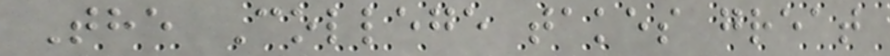The College takes great
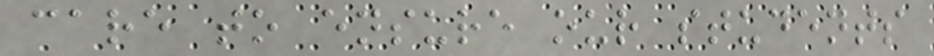care to ensure our students
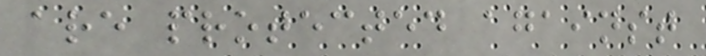are protected against
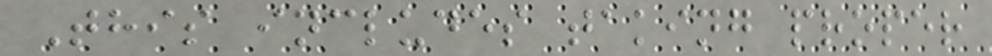This includes taking proper
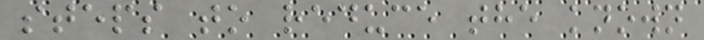steps to reduce the known
